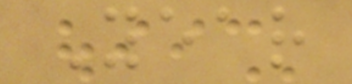Year
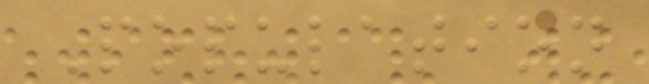Population
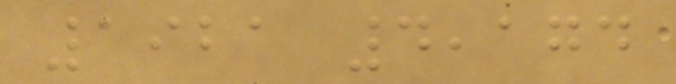1921 4,174
